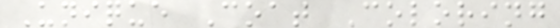Unique Coat Coloring
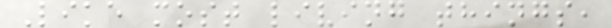Like most living things,
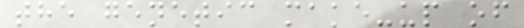the genetic make-up of
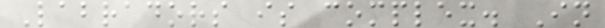Labradors is complex. In
